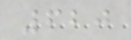620
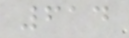614
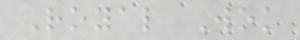Royal Wok
